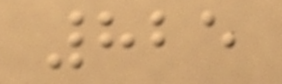825
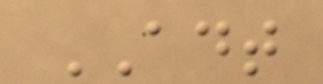ADT
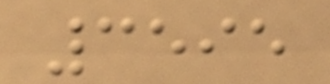3595
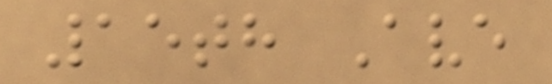15th Ave
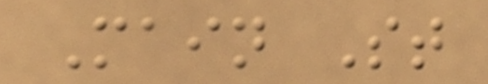Main St
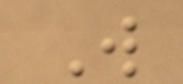W
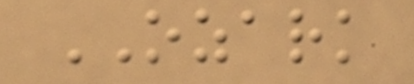OZARK
